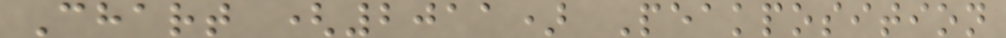Chart (2011) Peakposition
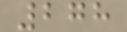278
